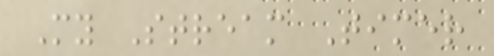My Stream Timer
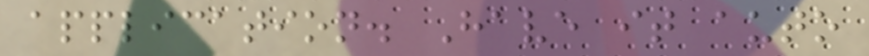application. Have it auto
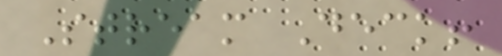Stream Deck!
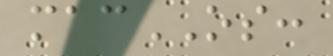macOS:
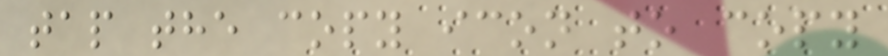tap the copy icon to copy
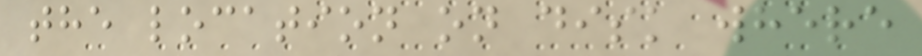the location on disk where
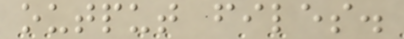output files.
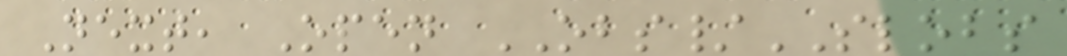Next, Open OBS/SLOBS
